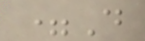=D
